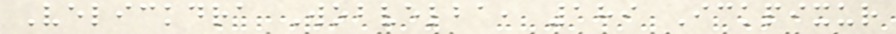Velickdra Wobvelba, 189 Ickpixur
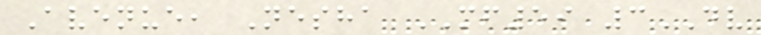Avenue, Nesha MF59 3DV
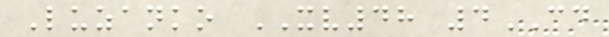Luzanko XV48 4CD
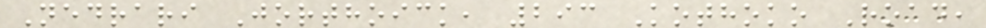Nedrari Jorthoick, 293 Kothoko Road,
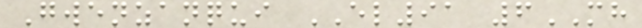Gwenzanqui EL91 6MH
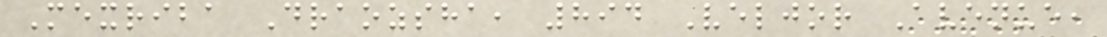Mexriba Draozsha, 894 Veljor Avenue,
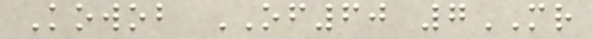Kowob OF60 7MR
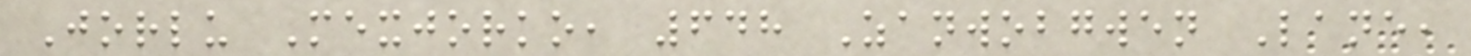Jorlu Mexjorko, 648 Zanwobgwen Lane,
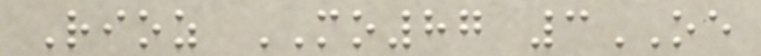Rioz MO87 3OE
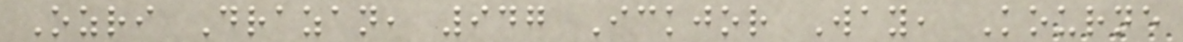Ozri Drazan, 947 Ickjor Way, Kourne
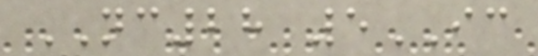NC28 5IC
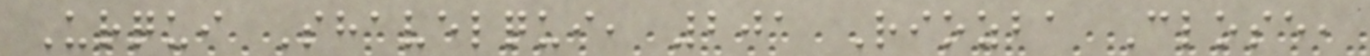Urqui Shavelqui, 201 Riozba Close,
